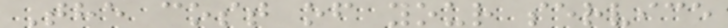The cost of your service
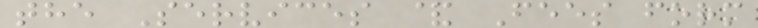the Services & Fees form
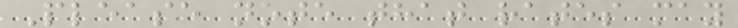Please note that rates may
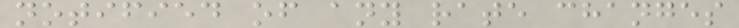notified of any rate changes
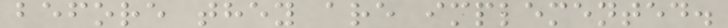before they are implemented.
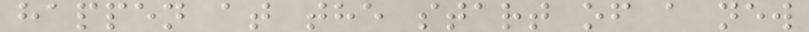happen at the start of a new
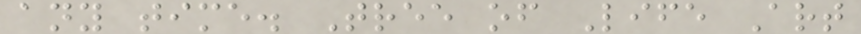any time. Tree of Life Art
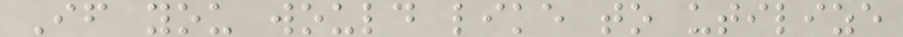If you would like to utilize
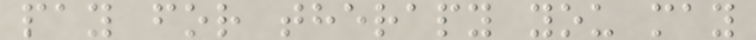pay for therapy you may
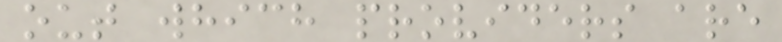out which providers are
